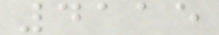4115
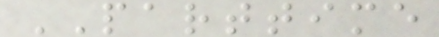PARTTIME
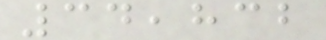34,832
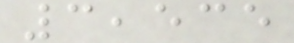3,535
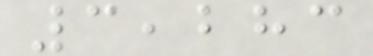3,283
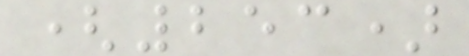(253)
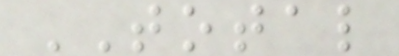TOTAL
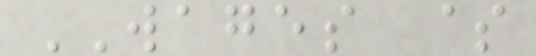WAGES $
